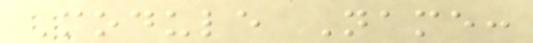Module Name:
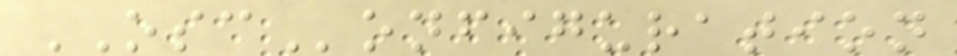OSConfiguration
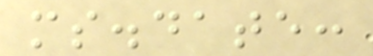ms.date:
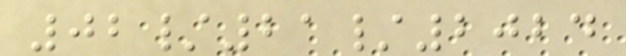02/21/2024
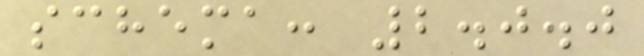schema: 2.0.0
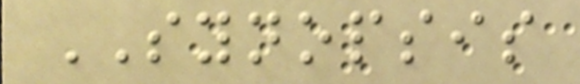SYNOPSIS
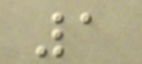1
